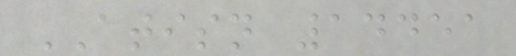ATISN 14451
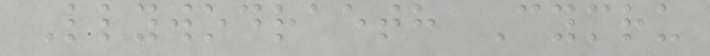Llywodraeth Cymru
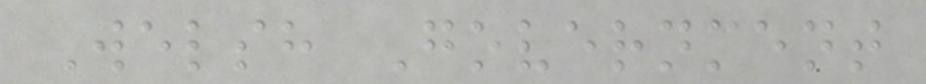Welsh Government
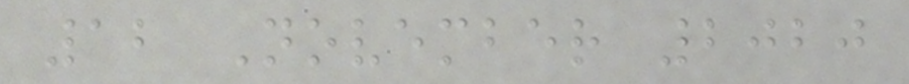12 November 2020
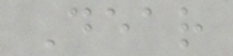Dear
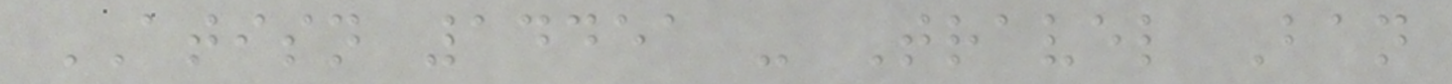ATISN 14451 - Travel Ban
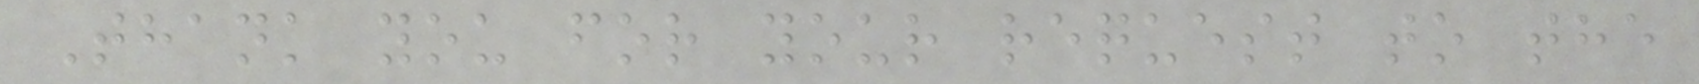Thank you for your request to the
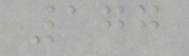177
